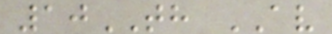10TH AV
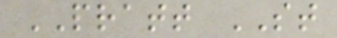PRATT ST
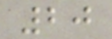20
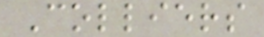Colliers
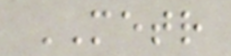METR
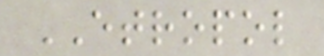ETROPOL
